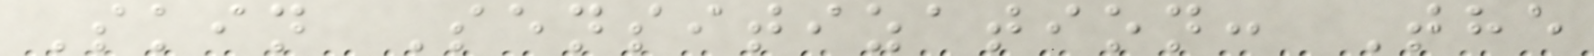Skin Sensitization: The
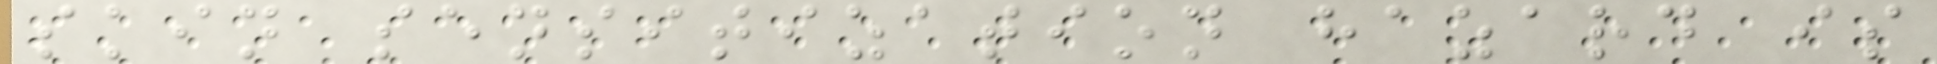skin sensitization hazard is
